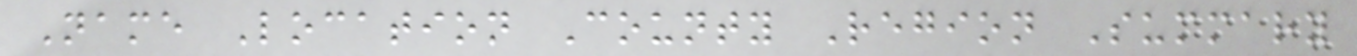Name Location County Region Summary
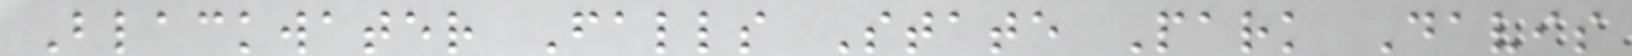Blackwater Falls State Park Davis
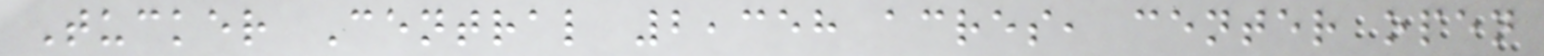Tucker Central 2,358 acres, center open
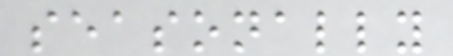seasonally
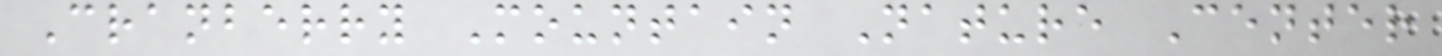Cranberry Mountain Nature Center
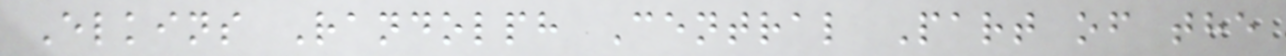Elkins Randolph Central Part of the
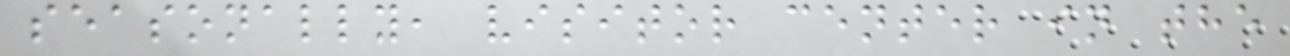seasonally, visitor center in the
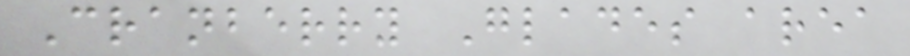Cranberry Glades area
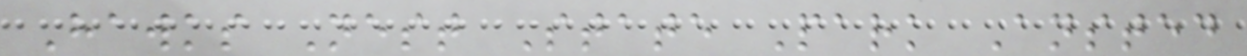Hawks Nest State Park Ansted
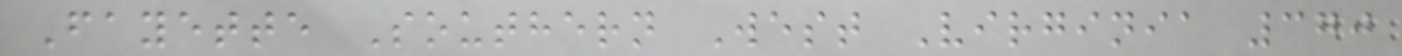Fayette Southern West Virginia 370
